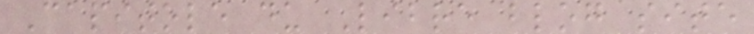Capitole du Libre blog site
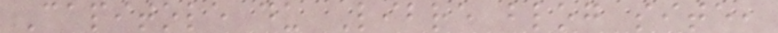Capitole du Libre blog site,
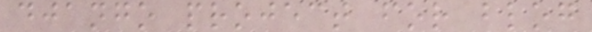django project for blog
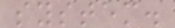system.
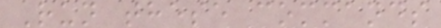Run these commands
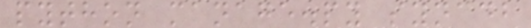python manage.py syncdb
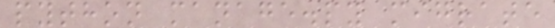python manage.py migrate
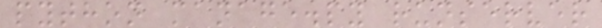python manage.py runserver
